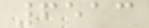6513
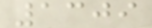1309
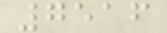7516
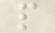p
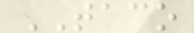TACO
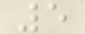5
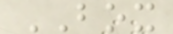BOX
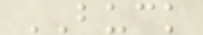BUCK
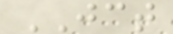JCT
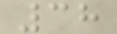38
